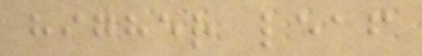higher leaf
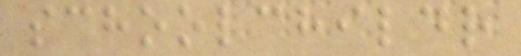schoolchildr
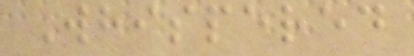Whispered
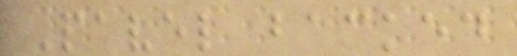Pavel backed
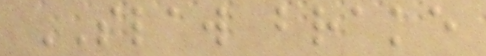SLAW brake
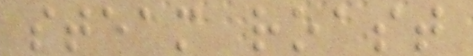steam roast
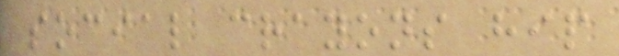social crayons hip
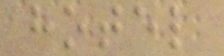hotel
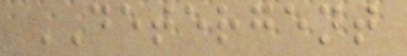DETERGENT
